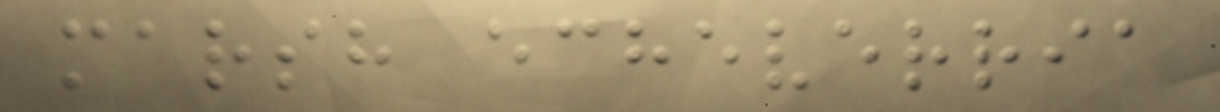marsh echeverria
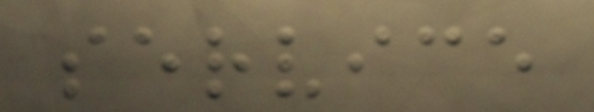service
